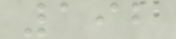192
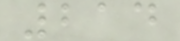214
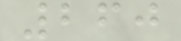260
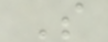S
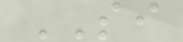SI
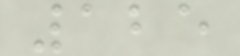125
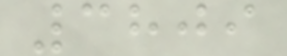3809
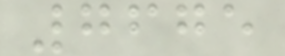7675
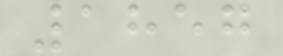1857
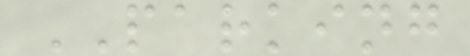PARKING
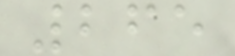265
